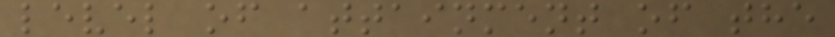level of attainment of the
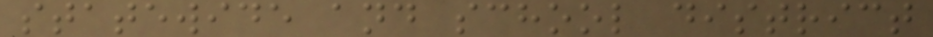statewide and school district
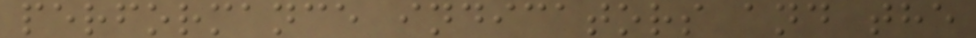performance indicators and the
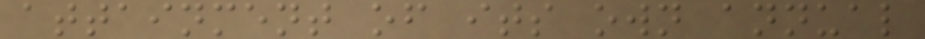attainment of its own annual
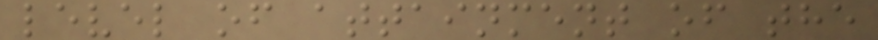level of attainment of the
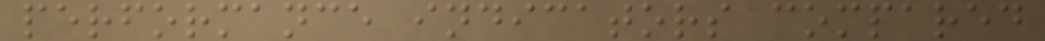performance indicators compared
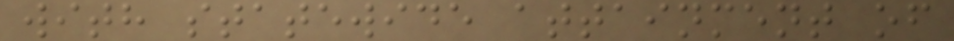with statewide attainment of
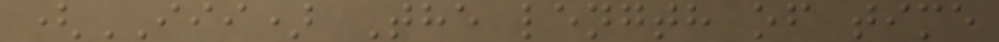(III) The length of time
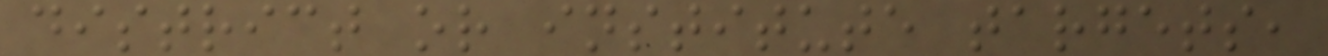district or institute targets,
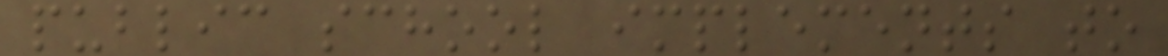public school implements to
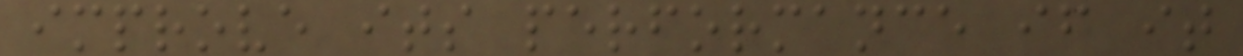improve its performance if it
